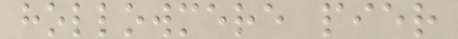hollowmere pier
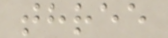three
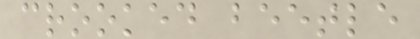crooked beetle
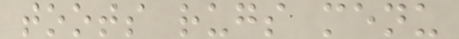toots rugs menu
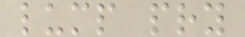lump pry
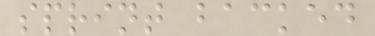sprint backed
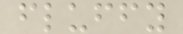fluffy
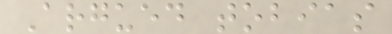Argued tobias
